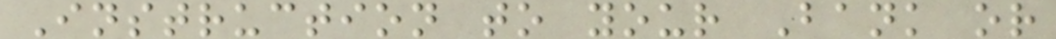Instruction to your Bank or
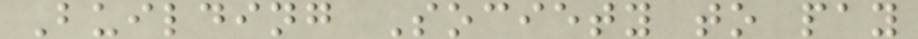Building Society to pay
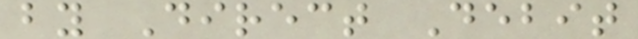by Direct Debit
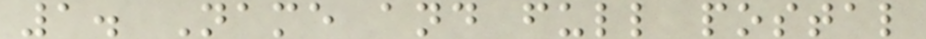1. Name and full postal
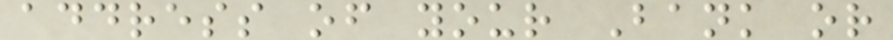address of your Bank or
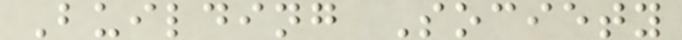Building Society
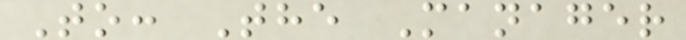To: The Manager
